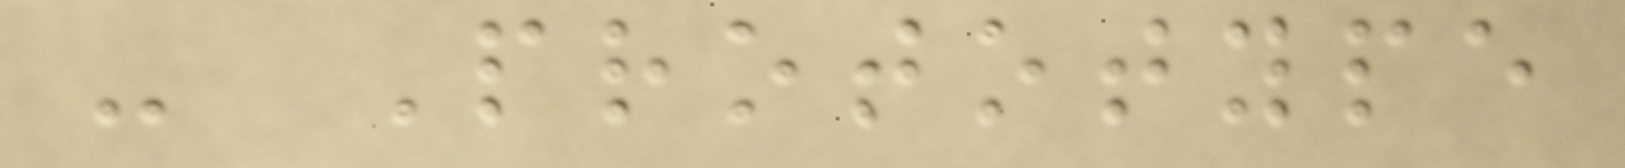- Prototype
